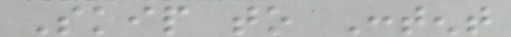Skip to Content
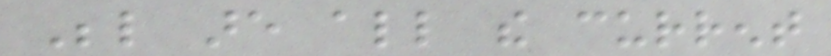Below are all the current
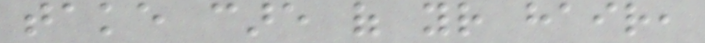take care of your hair,
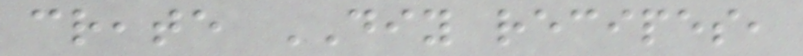create DIY recipes,
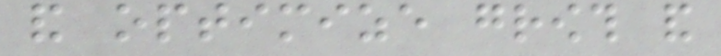and optimize growth and
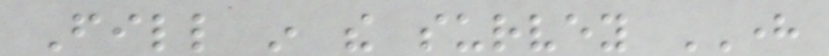Fill in the survey HERE
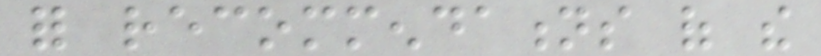for recommendations of the
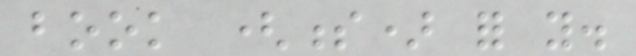book (s) for you.
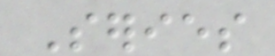Series
